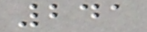241
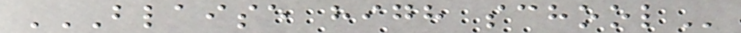BLAISE HIGH SCHOOL
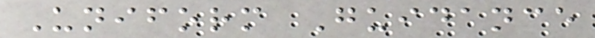Uniform Guidance
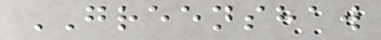GREENSHAW
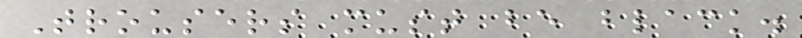Trousers must be black.
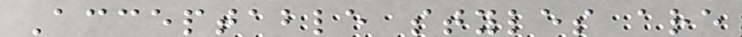Acceptable styles are
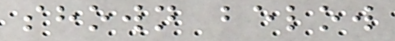shown below
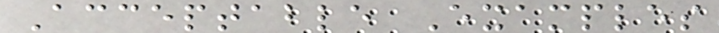Acceptable Examples
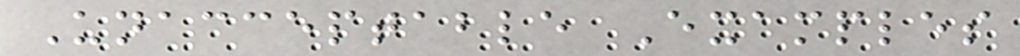Unacceptable Examples
